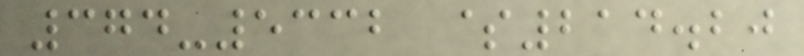374-5332 $214.20
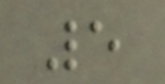5
